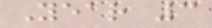Year 3
